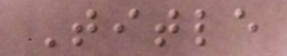Title
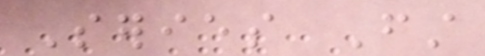Series First
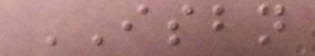ISBN
